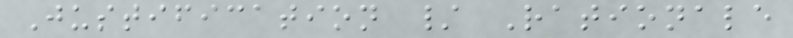Justification / Rationale
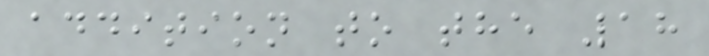addition to the 18
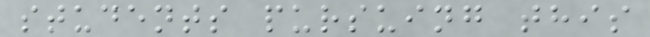students pursuing this
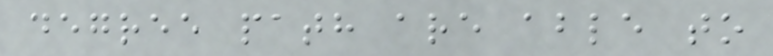degree path are able to
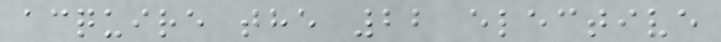acquire the 22 elective
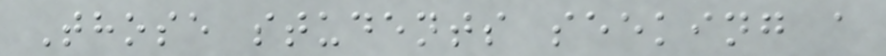Those students seeking a
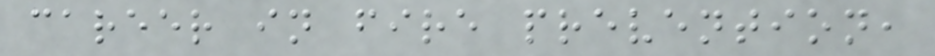career in fire prevention,
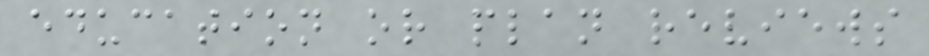education or plan reviews
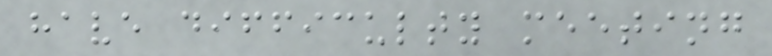have difficulty meeting
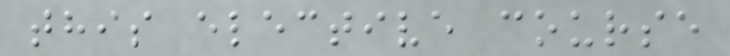this elective course
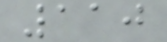110
